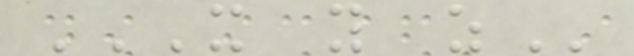X Y Z
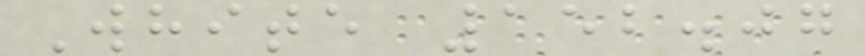White 152.07
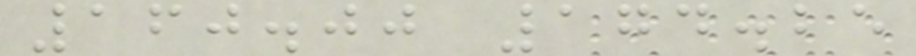160.00 174.25
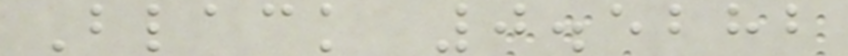Black 0.5282
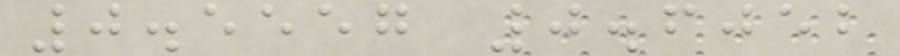0.5557 0.6052
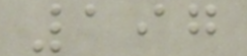197
